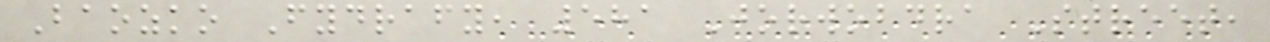Baozko Fydrafy, 581 Jorwobdra Street,
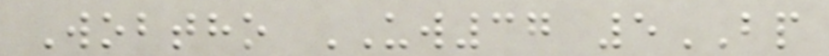Wobtho UW37 5BP
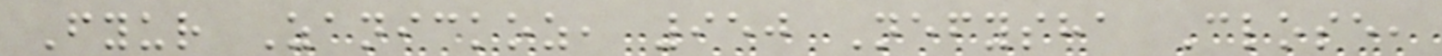Fyur Zanickoz, 950 Nefysha Close,
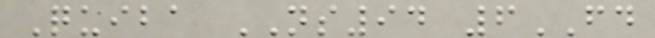Quiba NS94 6FD
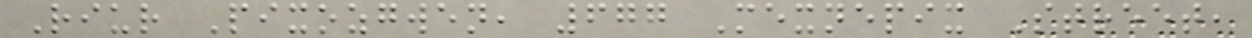Riur Pixozgwen, 677 Mexnepix Street,
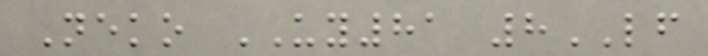Neko UY81 8LF
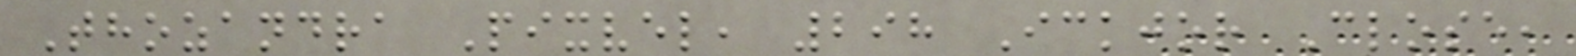Thozandra Pixvel, 298 Ickjor Close,
